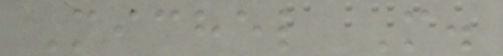Michel M.
